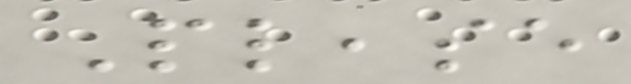Please
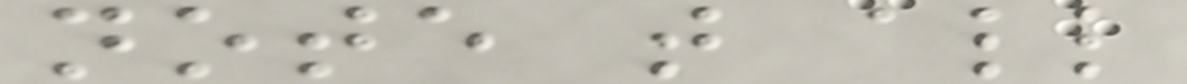note that all
